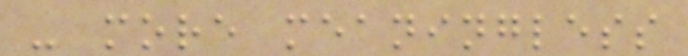- more meaningless
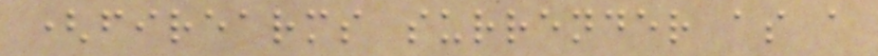(firearms surrender as a
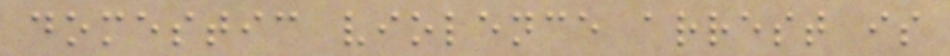domestic violence arrest is
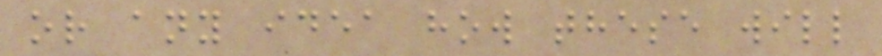or any idea how these will
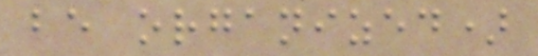be organized)
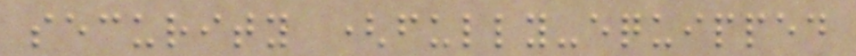security (fully-equipped
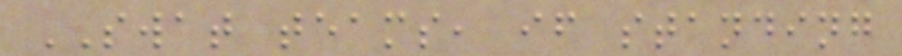SWAT teams, if standing
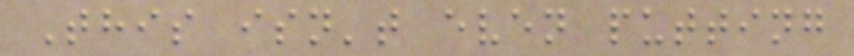This isn't even putting
